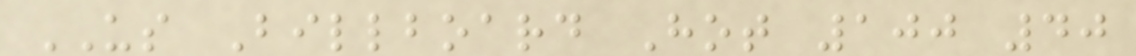US Billboard Hot 100 40
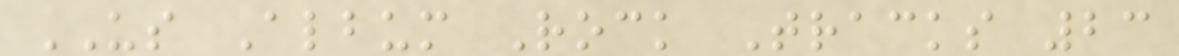US Album Rock Tracks 23
